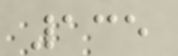135
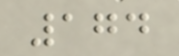174
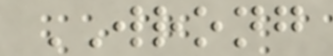WRONG
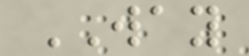WAY
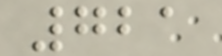721
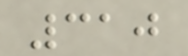310
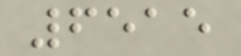6515
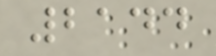2144
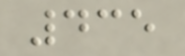435
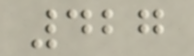427
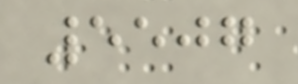5507
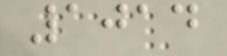1014
